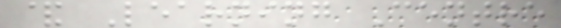& Learning Centre
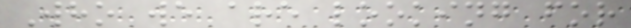Who we are looking for
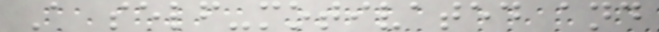A self-motivated and
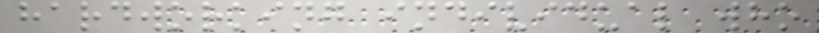hardworking individual who
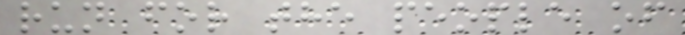run for the people of
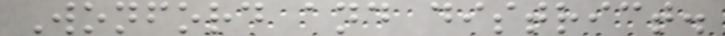Wonford and district.
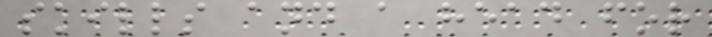skills and a head for
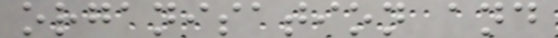organisation and
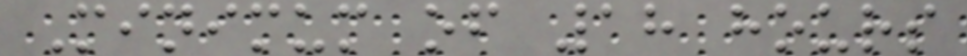Minimum of 18 hours
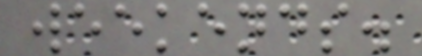weekends.
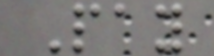Pay
